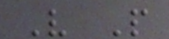V P
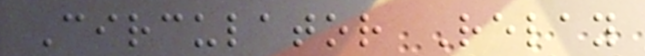Circulator Relay
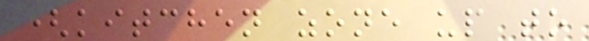(kitchen zone up to
